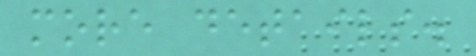more details.
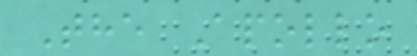The Apollo
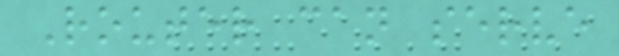Router can serve
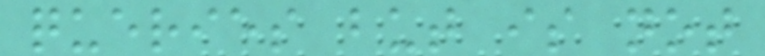queries but is not
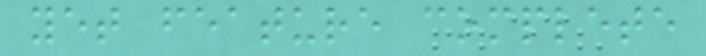yet feature complete
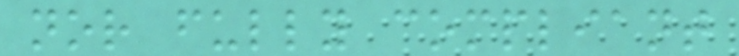nor fully compliant
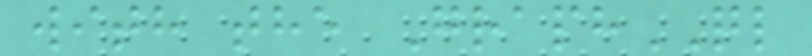with the GraphQL
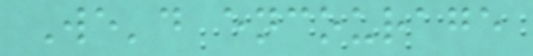We'd encourage
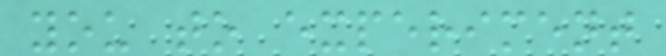you to experiment
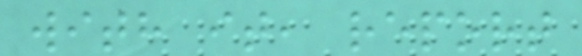with it, report
